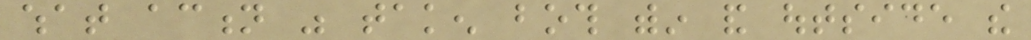what action was taken both within and outside the
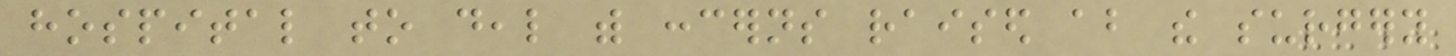hospital to deal with concerns raised about the surgery
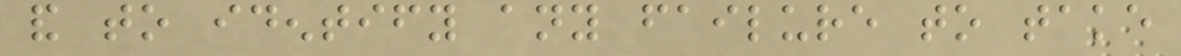and to identify any failure to take
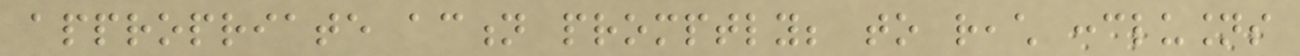appropriate action promptly; to reach conclusions
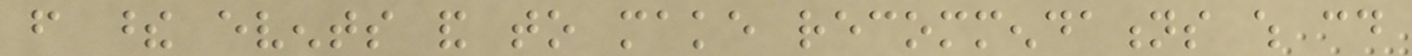from these events and to make recommendations which could
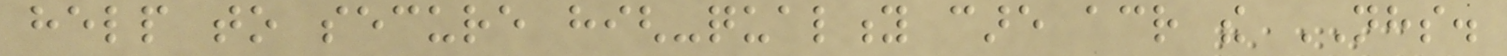help to secure high-quality care across the NHS.
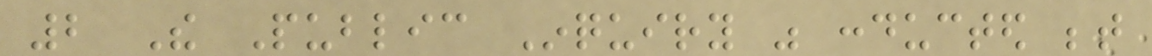2 The Public Inquiry was conducted between
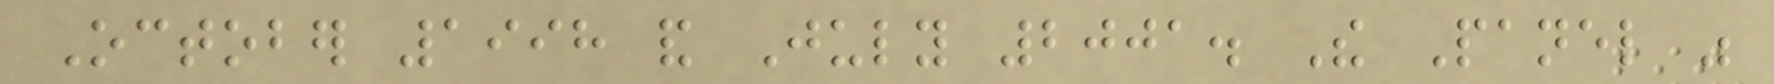October 1998 and July 2001. The Panel was
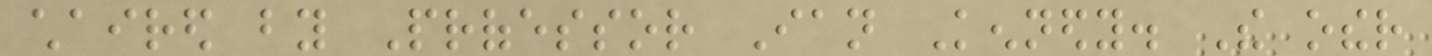chaired by Professor Ian Kennedy. The other
